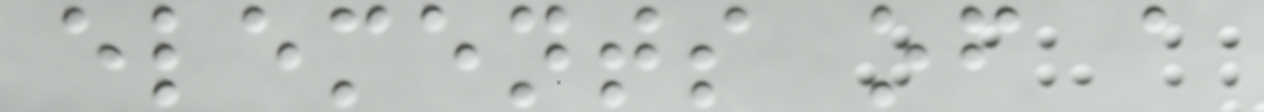elements of a
